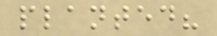planted?
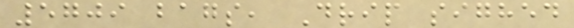5709 bags, Drip sighed
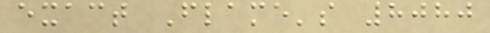exact Flame's 8080
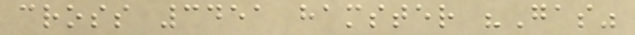cross 3451 hamster "Gas"
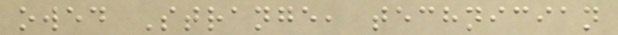owed Strange, technician
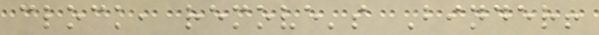clock, remove's Binder!
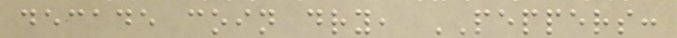decade coin dry, PEPPERS:
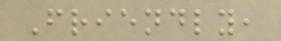Friendly,
